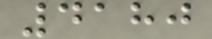4180
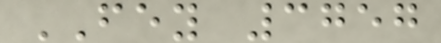FEY 3757
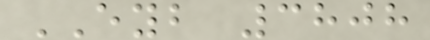EYB 3808
